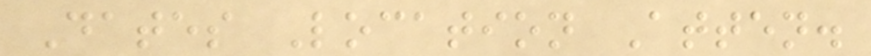Dates Location Atten.
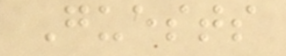Guests
